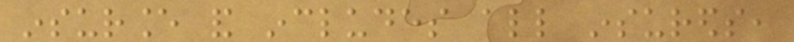insurance and includes all insureds,
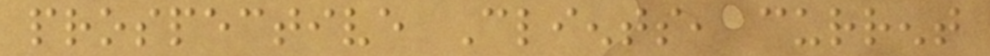prospective Clients, current
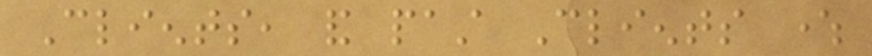Clients, and past Clients where
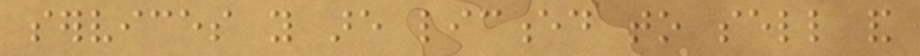services you are licenced to sell and
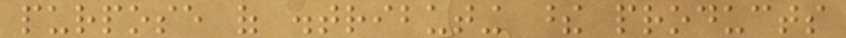purpose of distributing these products
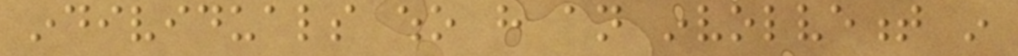individuals who have an involvement in
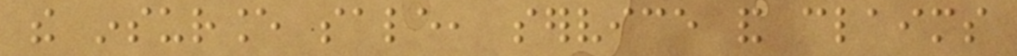the insurance sale, service and claims
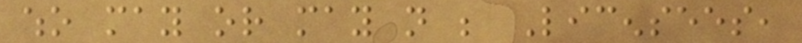who may or may not be Licensees,
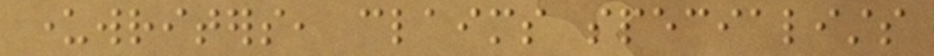underwriters, claims specialists
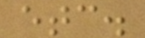etc.
